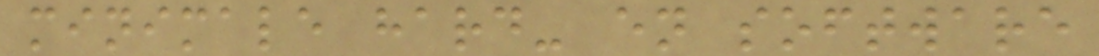minimale hard- en software
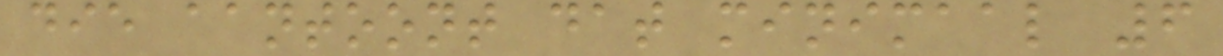die aantoont dat minimaal 6
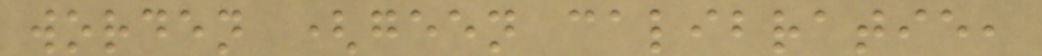worden (geen calibratie,
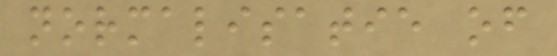normalisatie of
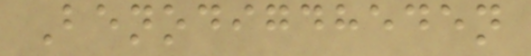Benodigdheden
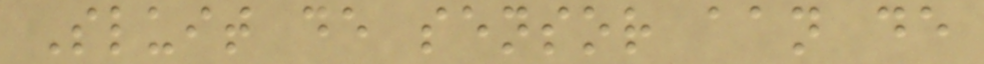Sluit de sensor aan de
